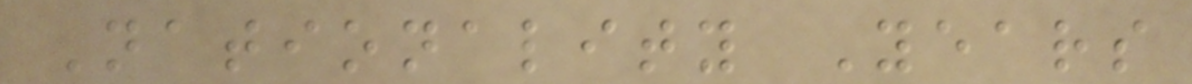Nationality Years
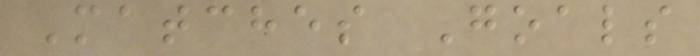Matches Goals
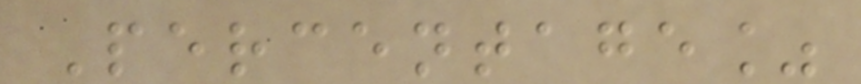Percentage%
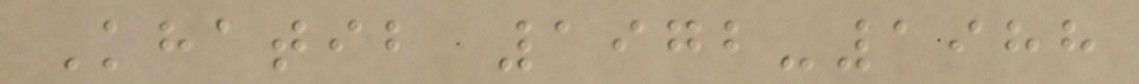Khatib 1972-1988
